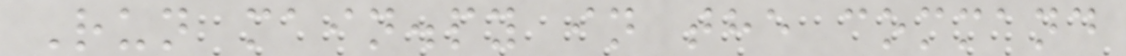Run main.py in the command
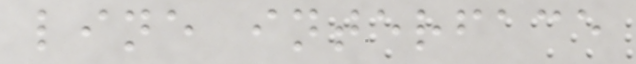line interface
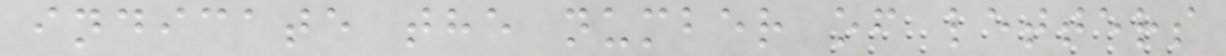indicate the number of letters
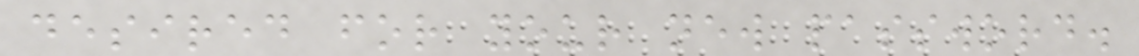desired for your new password.
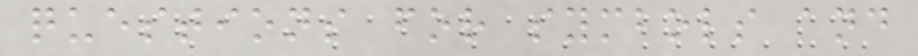questions for symbols and
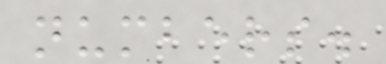numbers.
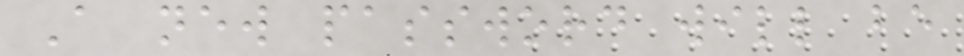A new password will be
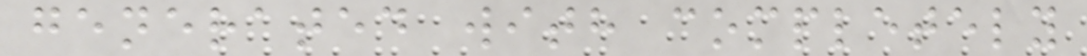generated with completely
